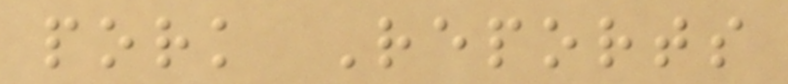pork Reports
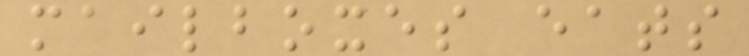mailboxes eats
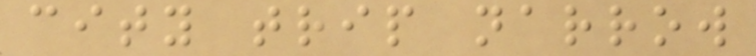city trip narrow
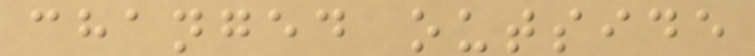changed outside
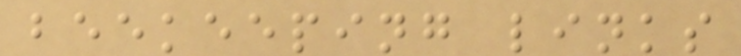beekeeping links
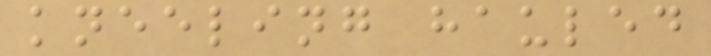kneeling hauled
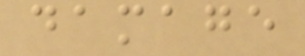damage
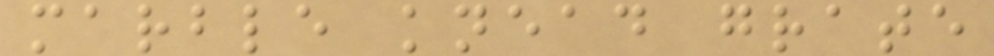marble knead grate
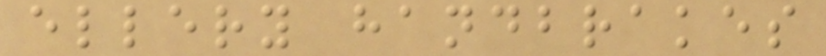ellery handbrakes
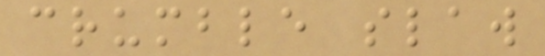crumble slaw
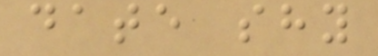date shy
